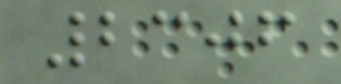2306
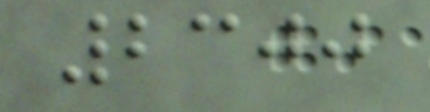2300
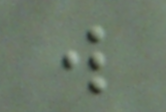w
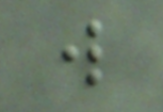w
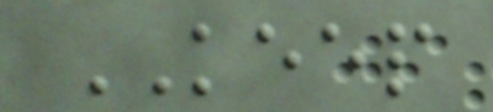KEEP
